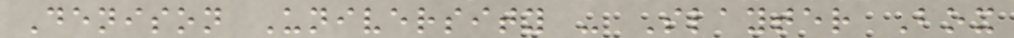Denison University - Slayter Box
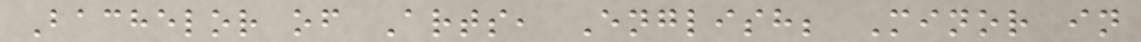Bachelor of Arts, English; Minor in
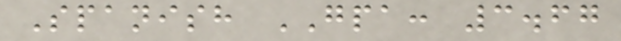Spanish GPA: 3.67
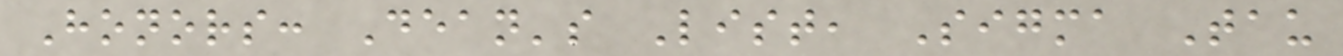Honors: Dean's List, Sigma Tau
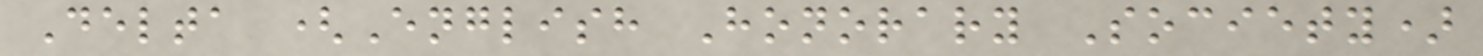Delta (English Honorary Society)
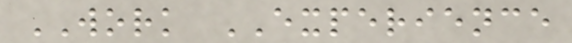WORK EXPERIENCE
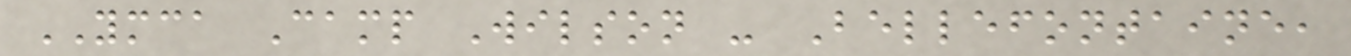YMCA Camp Wilson - Bellefontaine,
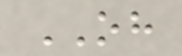OH
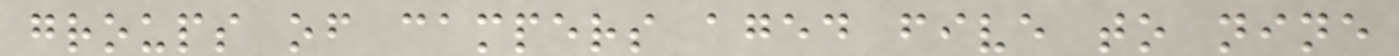groups of campers aged five to nine
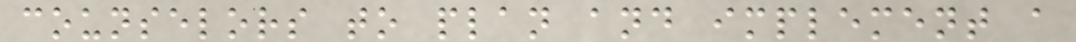counselors to plan and implement a
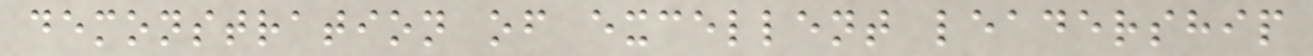demonstration of excellent leadership
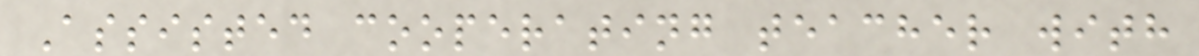Assisted cooperating teacher with
